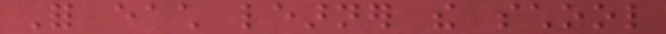For each learner the school
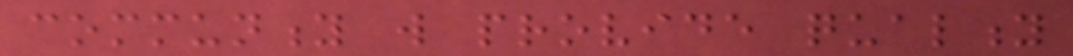community will provide quality
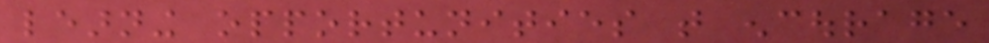learning opportunities that encourage
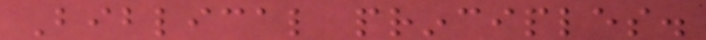Biblical principles.
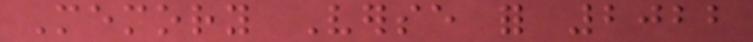Memory Verse for 2022
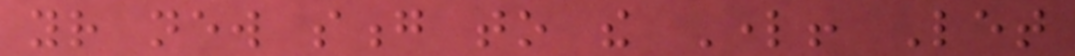your new song to the Lord! Let
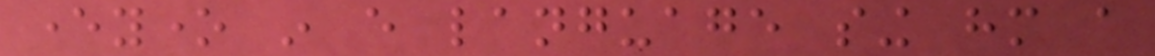everyone in every language sing him a
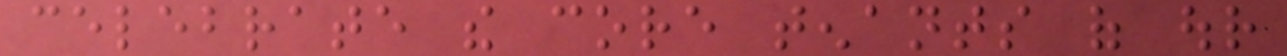celebrate the core tenants of our
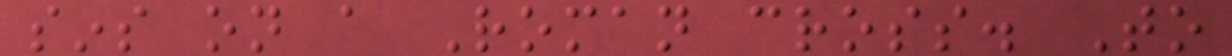sins on a Roman cross. To
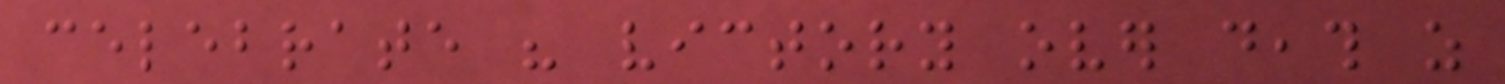celebrate his victory over death as
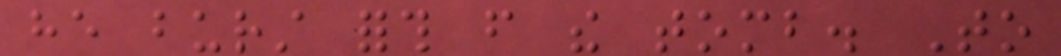he burst forth from the tomb. To
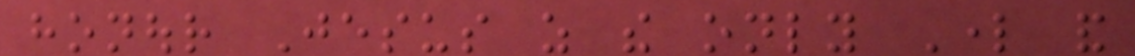honour Jesus as the only Lord and
